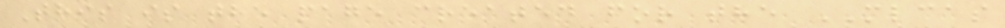This is the page created for the MLCAS
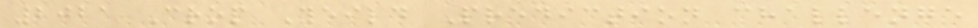2021 Crop Yeild Prediction challenge
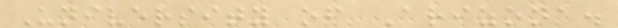University of Arizona.
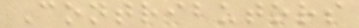Contributors
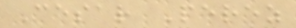Cesar Perez
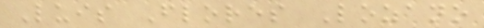Luis Flores Lozano
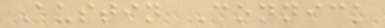Austin Connick
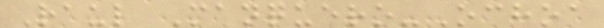Raul Manquero-Ochoa
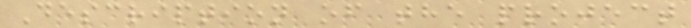Description of the project
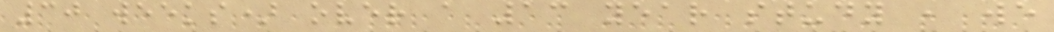30 weeks) over a 13 year study , we
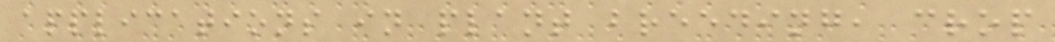applications in plant breeding, crop
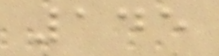145
